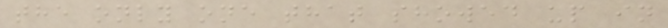the only one that showed up in
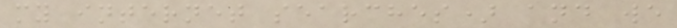my internet searches) and we
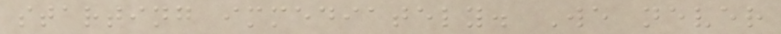starting immediately. We never
